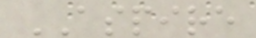ASPIRE
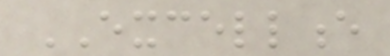EXCELLENCE
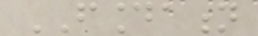FOUNDATION
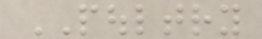POULTRY
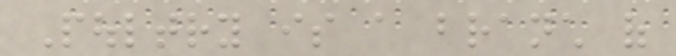Poultry is a branch of
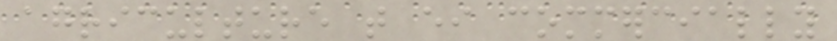agriculture that either commercially
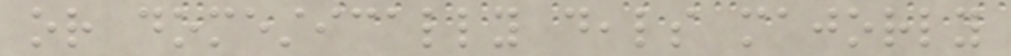or domestically deals majorly
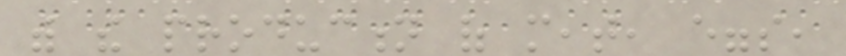with the production of meat, eggs,
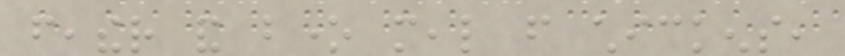feather and bone meal from chickens,
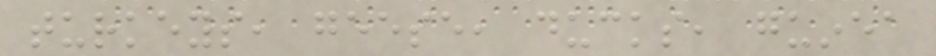turkeys, geese, ducks, guinea
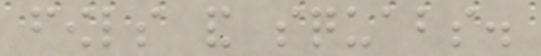fowls and squabs.
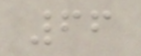66
